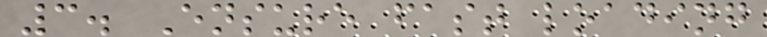3. Ensure fast loading
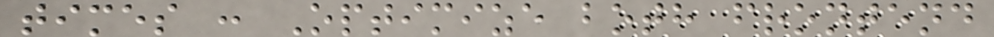times : Optimize both frontend
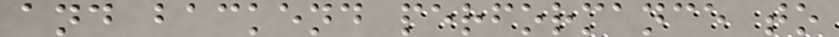and backend performance to
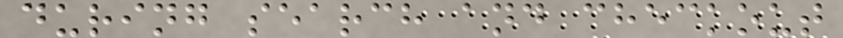during search and checkout
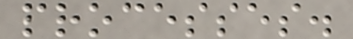processes.
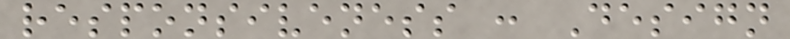responsiveness : Design
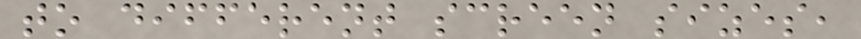to different screen sizes,
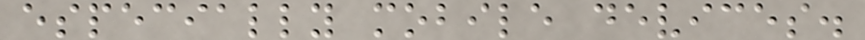especially mobile devices.
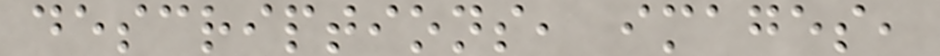descriptions, images,
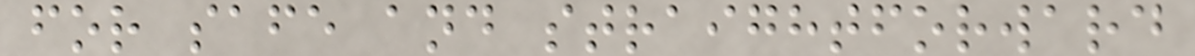for safe and straightforward
